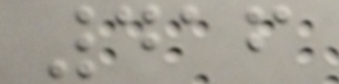416
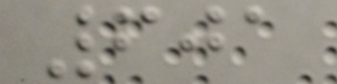601
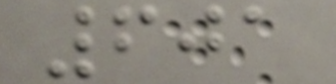601
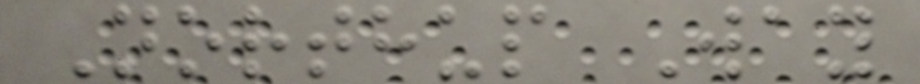Northup Way
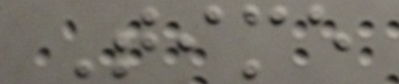Time
